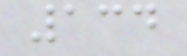134
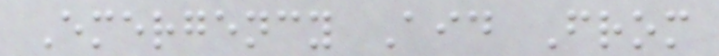Emergency Aid From
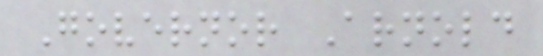Governor Arnold
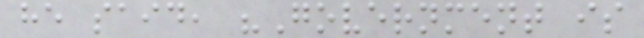he said, "Government is
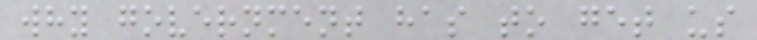why government has to get us
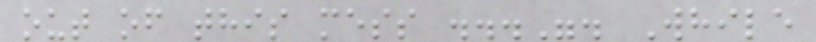out of this mess ...". While
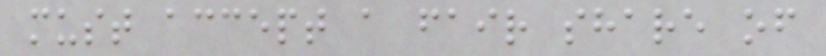must accept a fair share of
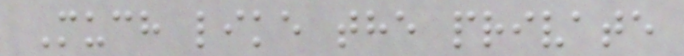Much like the private
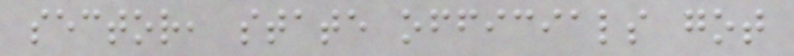sector, state officials got
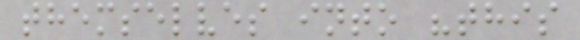themselves into "this
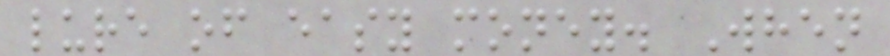lure of easy money. When
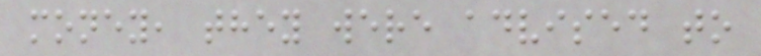money, they were advised to
